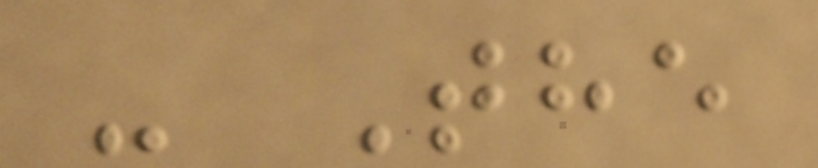- The
